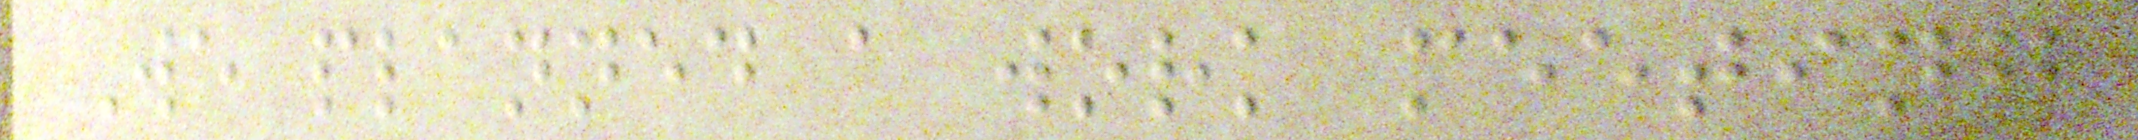We planned a work meeting
